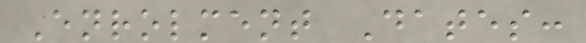Enrolment Dates:
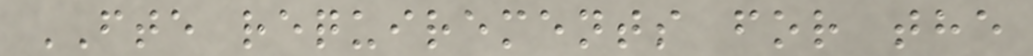FTE requirements for the
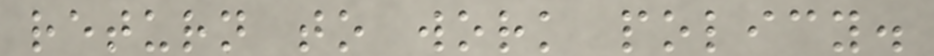return to work policy.
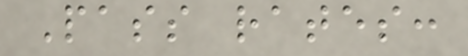Pass rates:
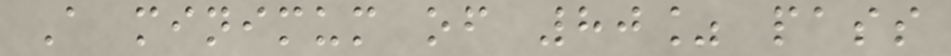A minimum of 80% pass
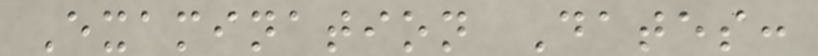Examination Dates:
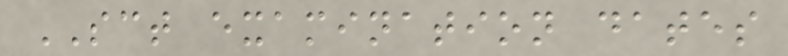SCT examination dates
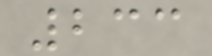233
